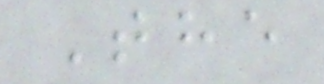The
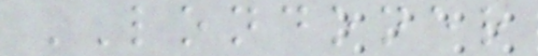LONDONER
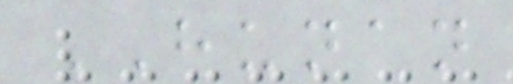HUNAN
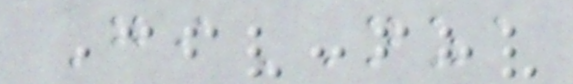GiNZA
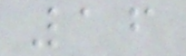16
